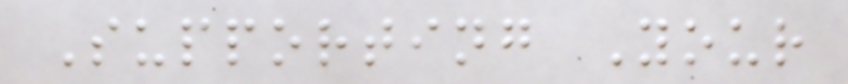Supporting Your
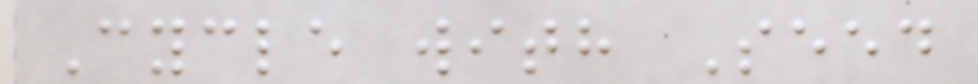Cycle with Seed
